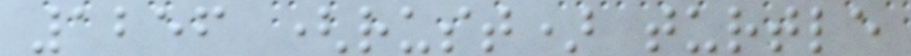1256 (rust) turtle
